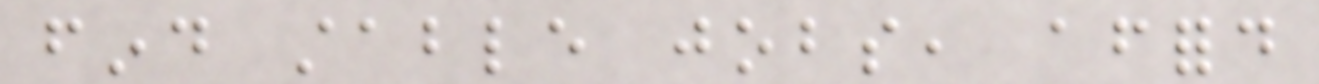find stable jobs, afford
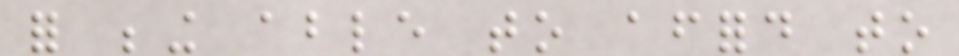for being able to afford to
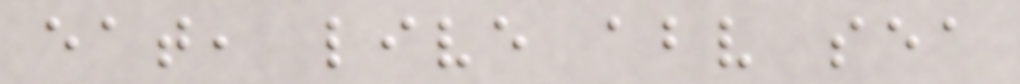eat, live above sea
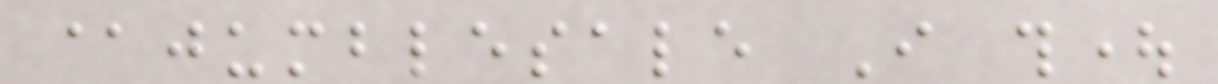@jumblesale I thought
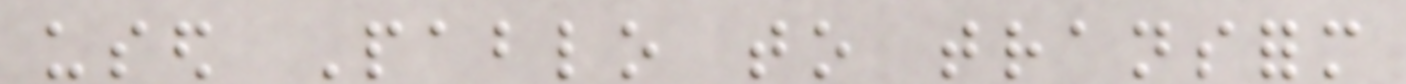used Pablo to transform
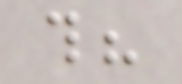this?
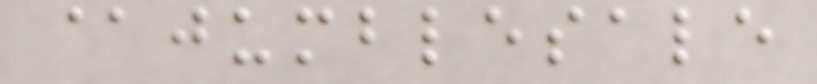@jumblesale
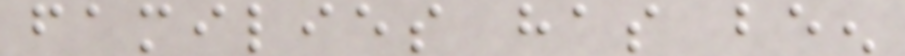families has been
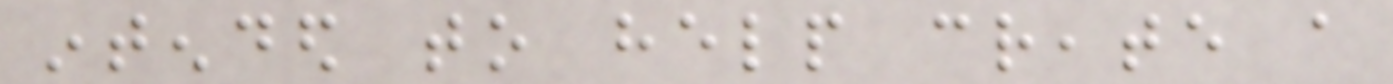intended to help create a
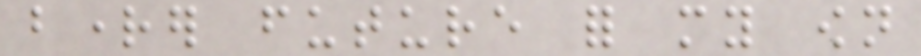brighter future for my own
